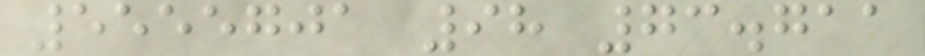5555701 98 73.711
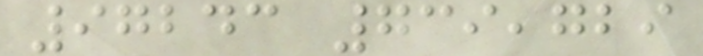97243 739,729
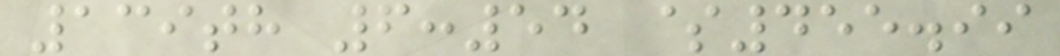139th 6:54 $455.99
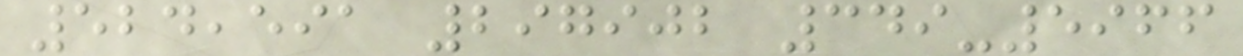524,591 297902 349-5966
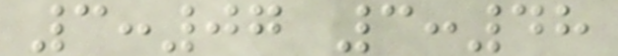3:07 3:48
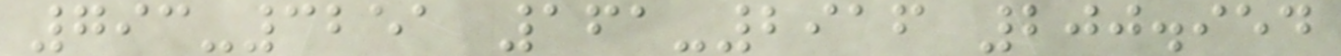793-3251 161-2916 200.954
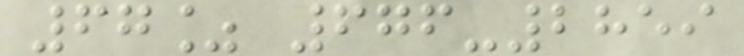67% 676-2859
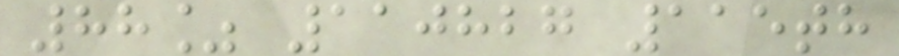88% 110827 115th
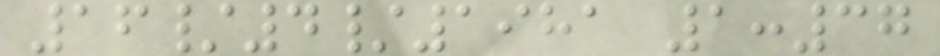16/4/1981 1:37
